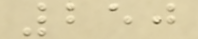250
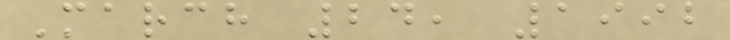March 24, 1992
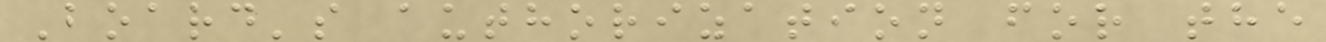Board's authorization for the
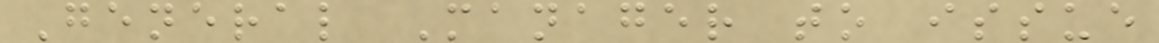General Manager to issue
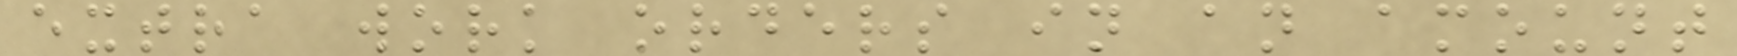extra work orders in an amount
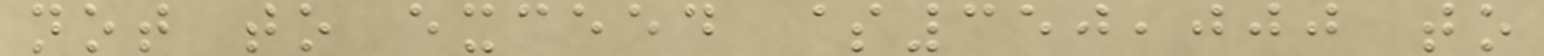not to exceed $350,000 to
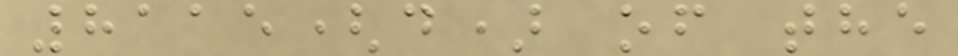8115(d) of the
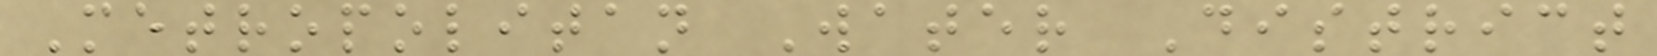Metropolitan Water District
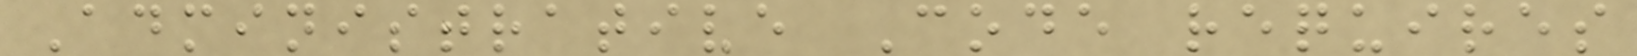Administrative Code requires
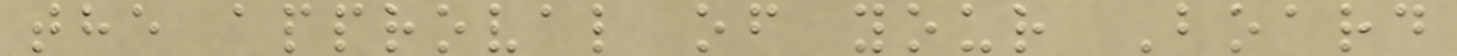the approval of your Board
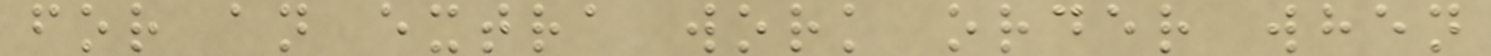for an extra work order when
